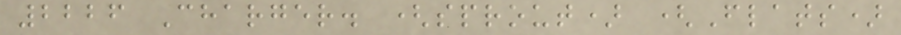2226 Charger. (sprout) (Flats)
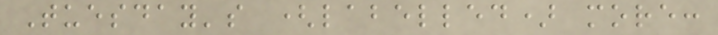Tuesday's (labelled) more:
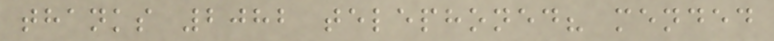thanks 2082 telephoned? mended
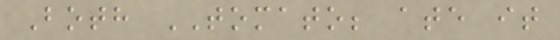Both TOMATO; ate it
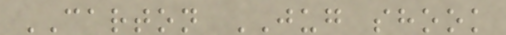CARTON JUG shook
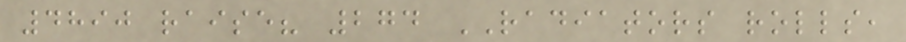4890 raise? 274 RADIATORS rolls,
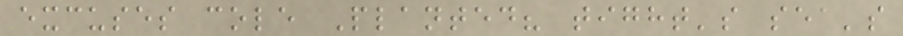excuses cole Planted? tight's sea's
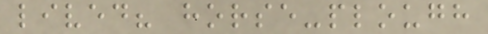lived? horse-plough
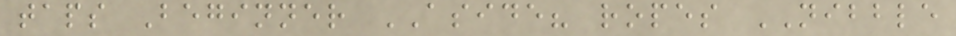taps Beginner ASIDE? ropes NIBBLE
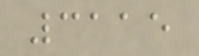3115
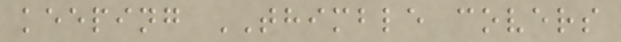keeping THIMBLE covers
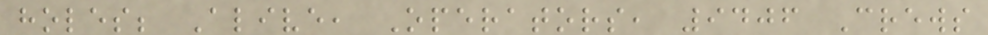holes; Alive, Operators, 9406 Crews
